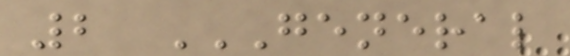2 GENERAL
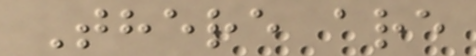There are
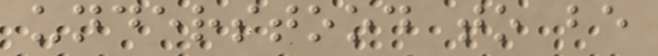understood to be
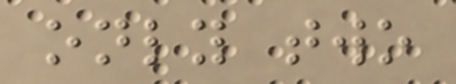only two
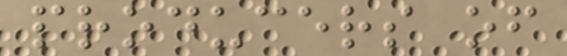producers of
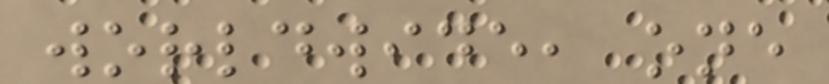worldwide, one
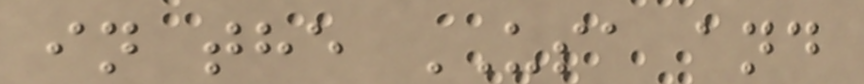in the USA and
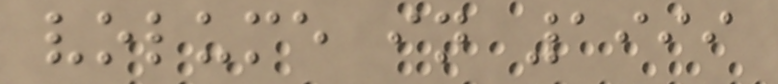volume in 1999
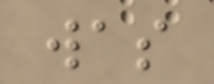was
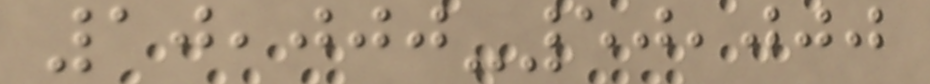10,000-50,000
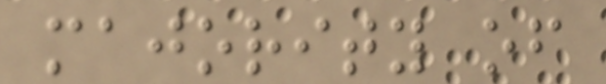majority of
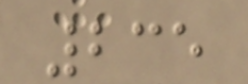235
